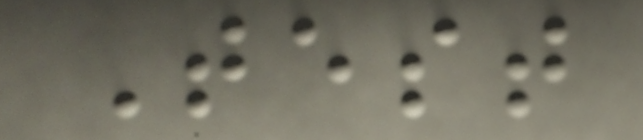Test
